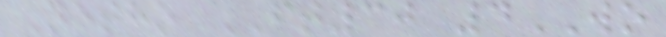Netho FT30 4WO
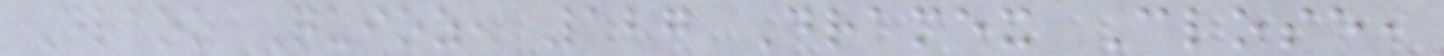Draoz Quioz, 127 Dramex Close,
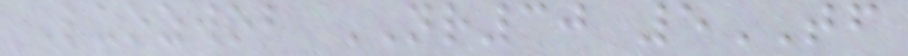Luozwob NR30 5TF
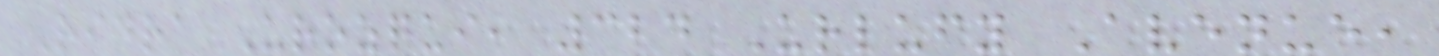Ridra Urozqui, 324 Urlufy Avenue,
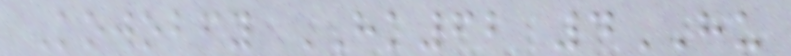Kowobfy HK62 4HU
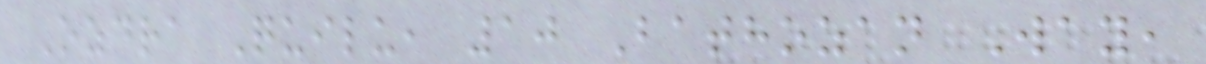Ozdra Quilu, 10 Bathozan Way,
